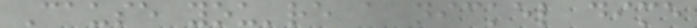Cause you're a nickel dime
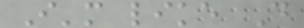I'm like D
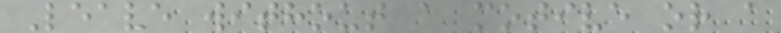Leave without a motive or a
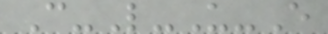C-L-U-E
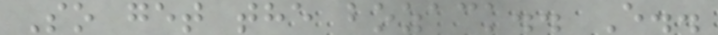So get the bozack.. E..
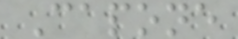Capone
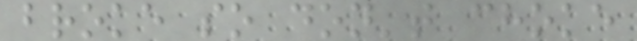broke so don't choke
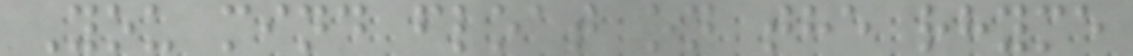You mind float on the rhyme
